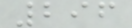296
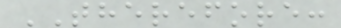THEREFORE:
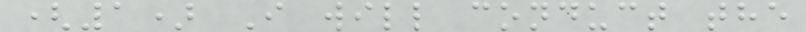(1) I will conduct the
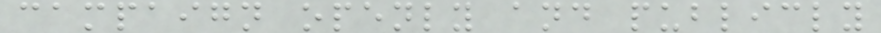campaign openly and publicly
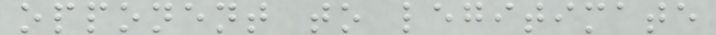opponent to legitimate
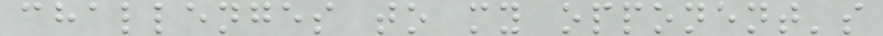challenges to my opponent's
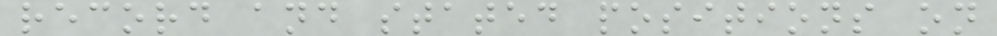record and stated positions on
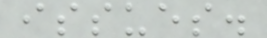issues.
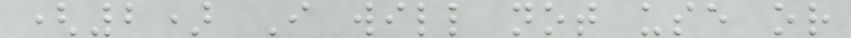(2) I will not use or
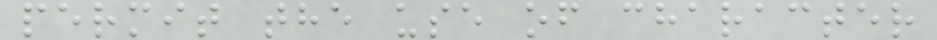permit the use of character
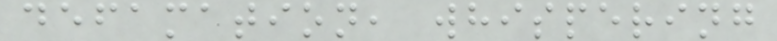defamation, whispering
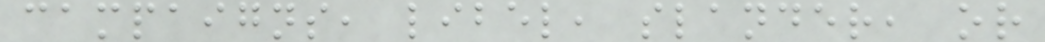campaigns, libel, slander, or
